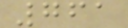761
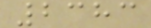2383
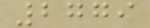2779
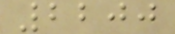2200
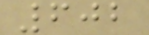602
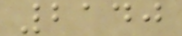2140
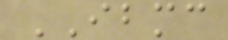IBMC
